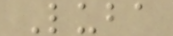Luba
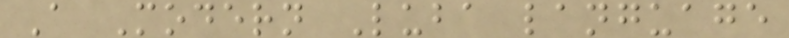A Modern Luba language
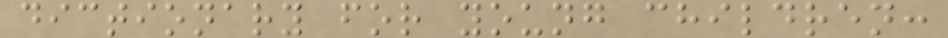dictionary for young children:
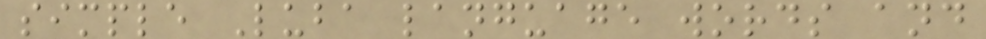simple Luba language words and
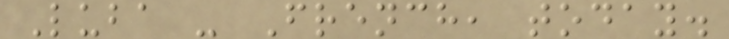Luba - French, today.
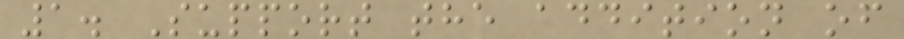1. Support the addition of
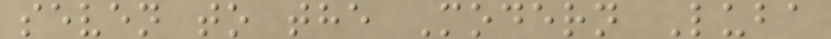seven to the Modern Luba
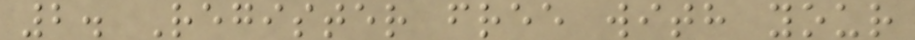2. Register free with your
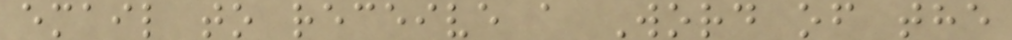email to receive a Word of the
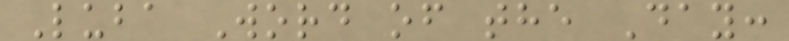Luba Word of the Day:
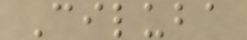Ciluba
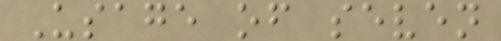Usage of seven
